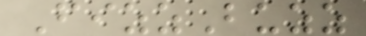FizzBuzz
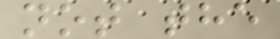not the
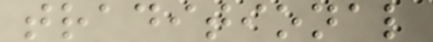traditional
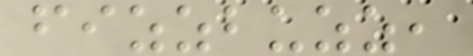fizzbuzz,
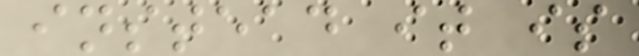instead it is
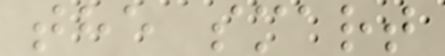the smart
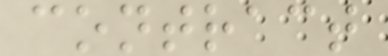contract
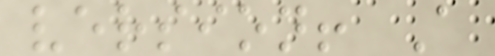version! A
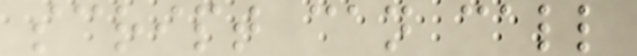script can call
